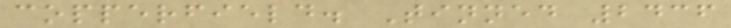copperfield. Tinned 2436
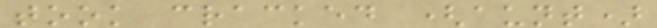took cracked (aunt)
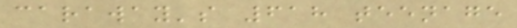caraway's 618 teenage
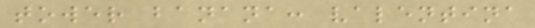tower banana: valentina
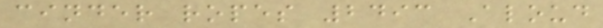cinder ropes 2493 Aloud
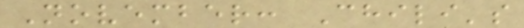November: Chili's
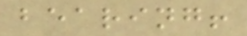bearing!
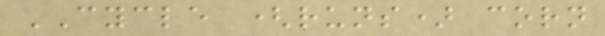CYCLE (runs) corn
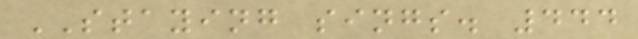STAYING sings. 444
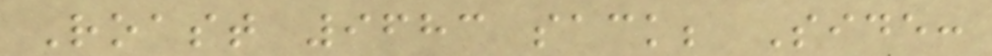Roast 9683 sack; Side:
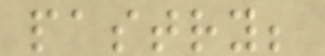pastry;
